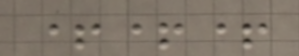+++
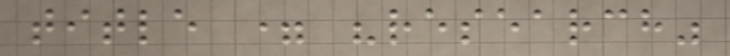title = "research"
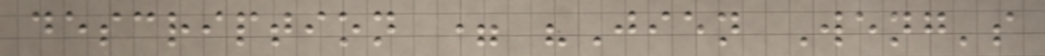description = "Jien Weng's
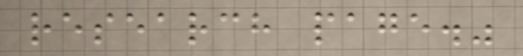research page."
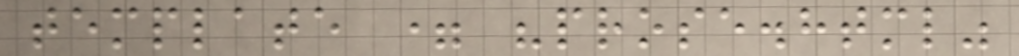template = "prose.html"
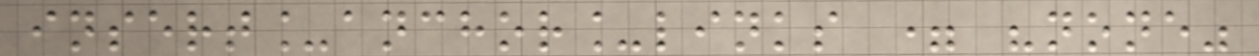insert_anchor_links = "none"
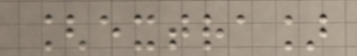[extra]
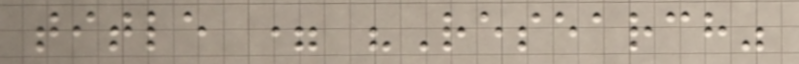title = "Research"
